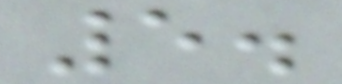5.
